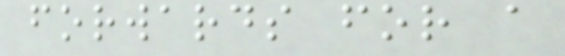forwards for a
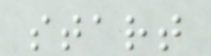start
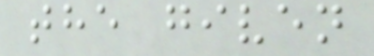the given
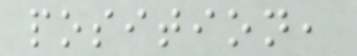position,
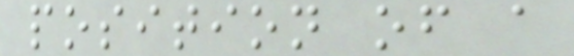position of a
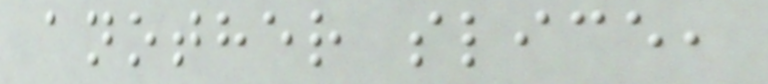another slice,
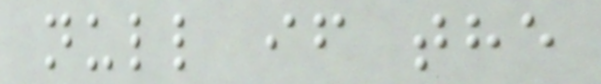null if the
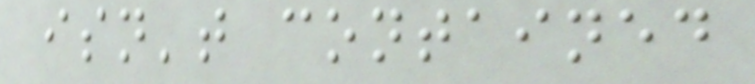isn't contained
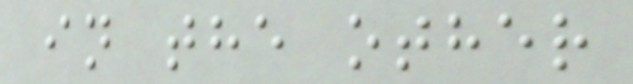in the other
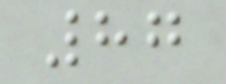87
